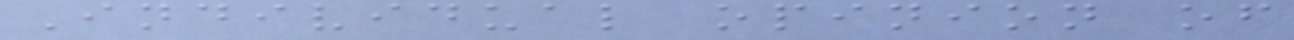Individual opinion of
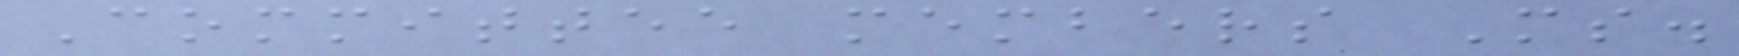Committee members Ms.
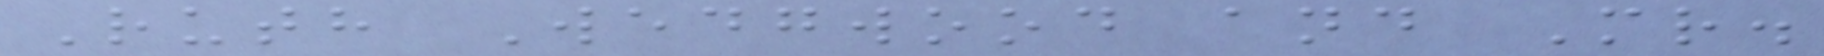Ruth Wedgwood and Mr.
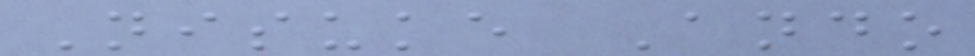Nisuke Ando
